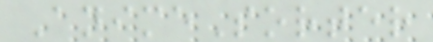AnimeSorter
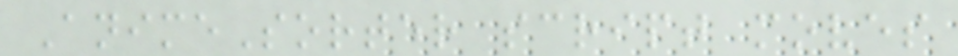AnimeSorter script moves
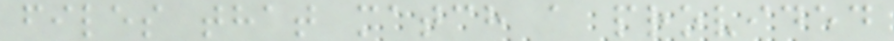files that match a provided
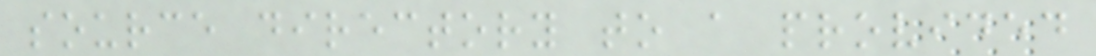source directory to a provided
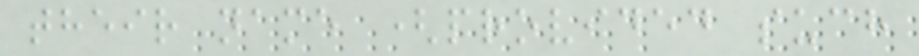their name (provided such
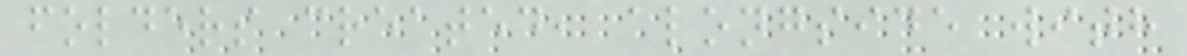folders created, alongside with
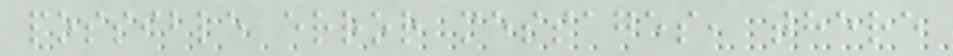possible error messages, there
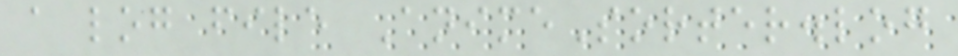a log file AnimeSorter.log
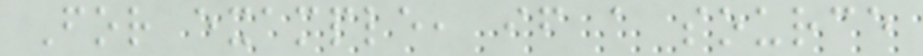For example, if a source
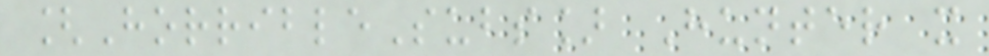[HorribleSubs] Hunter x
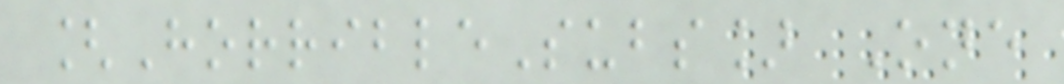[HorribleSubs] One
